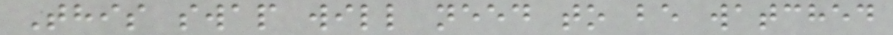This swap will need to be watched
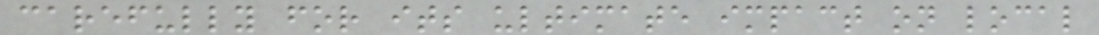carefully for its ultimate impact on local
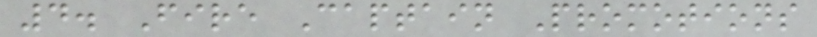4. Fire Captain Promotions
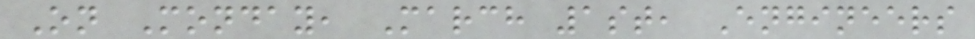On Monday, March 1st, Engineers
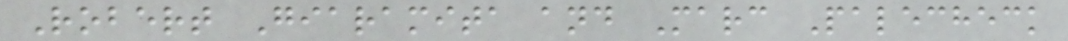Robert Giaramita and Marc Palecheck
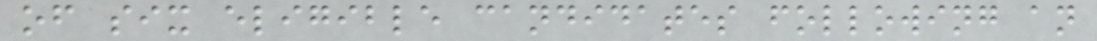of six eligible candidates following an
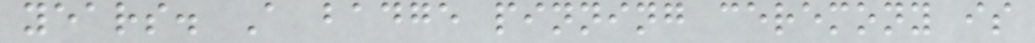years. A badge pinning ceremony is
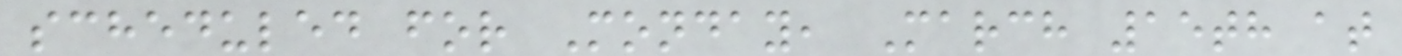scheduled for Monday, March 15th at
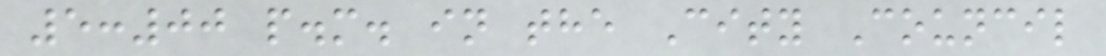5:00 p.m. in the City Council
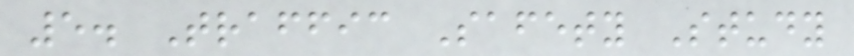5. Traffic Safety Study
